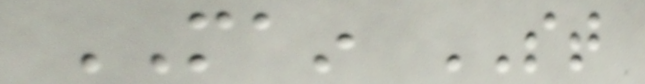MAIN ST
